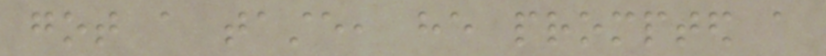got a taste, he prompted a
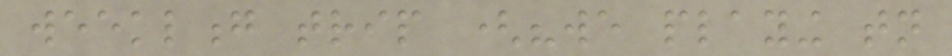weeklong trip ("we playing tonight
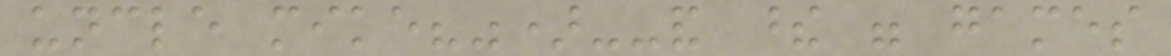uncle mike?")--and these were games
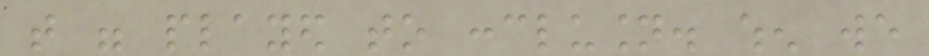that were played to conclusion. when we
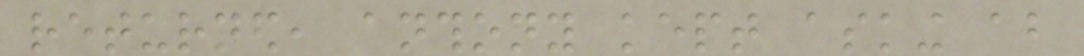returned, anthony kept asking about
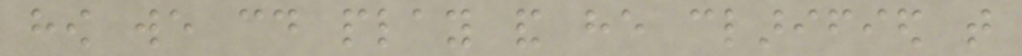how we could play and he clarified that
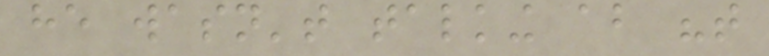he wasn't talking about "that
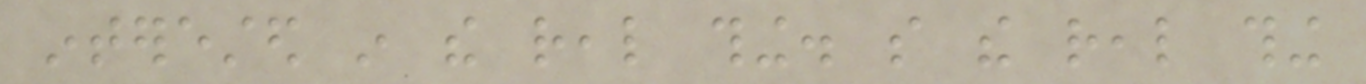interested in the real thing. so the real thing
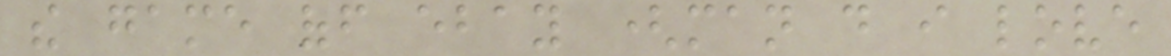the game off ebay (man do i love
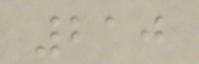210
